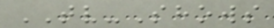TV-Shows
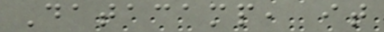Datacamp, it
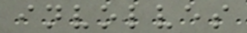involves
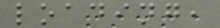loading,
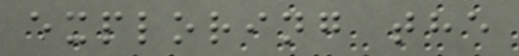exploring the
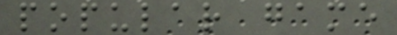popular game
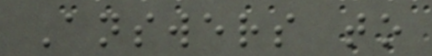Answers to
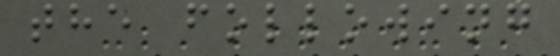the following
